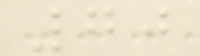70
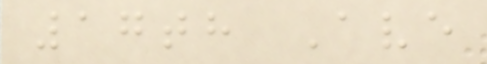17th Ave
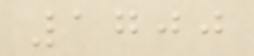1700
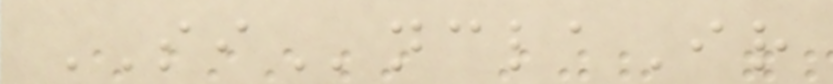SInclaIr
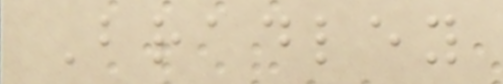Bradley
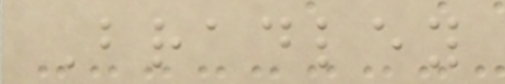Bradley
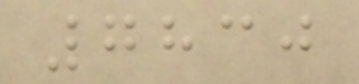7830
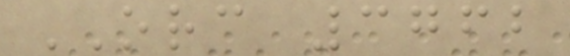ORC 3762
